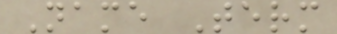Name Term
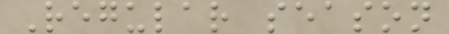Regular season
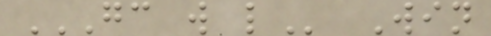GC W L Win
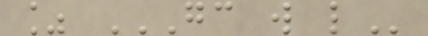% GC W L
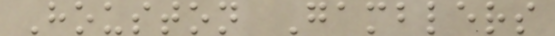Houston Gamblers
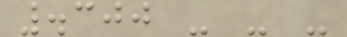.300 - - -
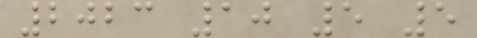2023 10 5 5
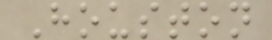Houston
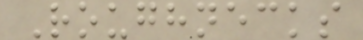Roughnecks
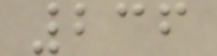236
